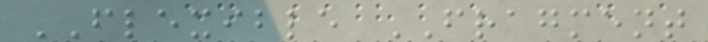FLEXIBLE FRAGMENT
